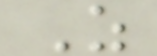Z
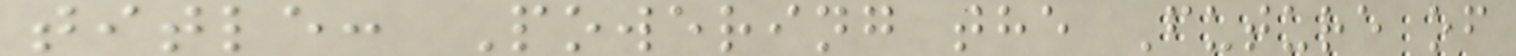title: Powering the Future of
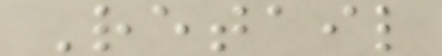Retail
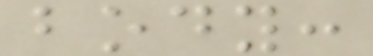body:
